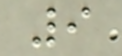9
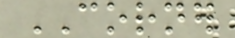CORNER
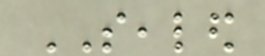SEALED
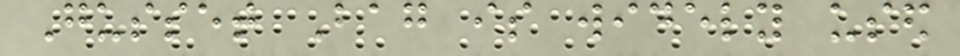Gusset Bag is widely used
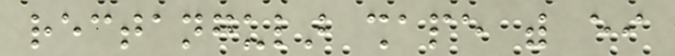rectangular shape with either
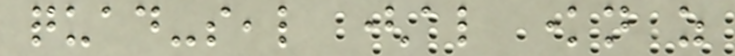quad-seal (also known as
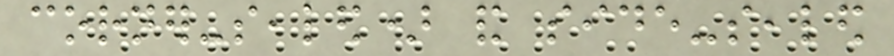corner-sealed) and side-sealed
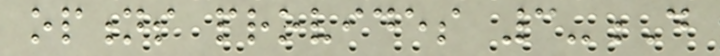options provides 3-D
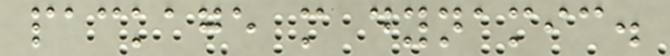package more dynamic.
